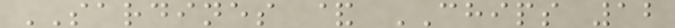SARDINES & CHIPS 12
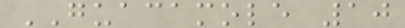GUACAMOLE 10
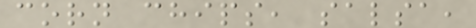corn chips, salsa,
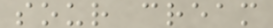sour cream
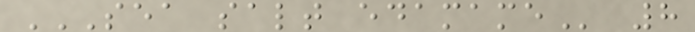SEA SALT EDAMAME 8
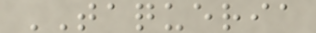TAQUERIA
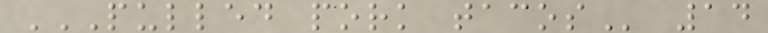PULLED PORK TACOS 14
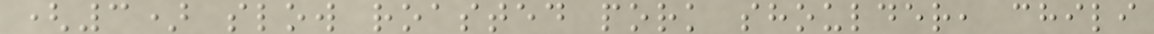(3) slow roasted pork shoulder, chili
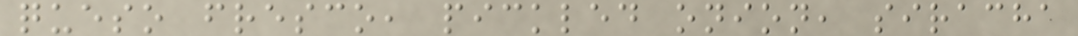queso fresco, pickled onion, siracha
